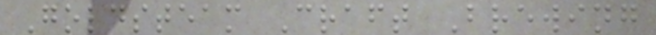Goldsteam Craft Brewing
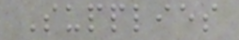Supplies
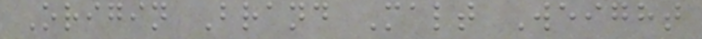Origin Brand Malt Weight
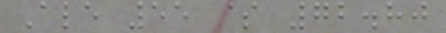Ale 55 $ 72.80
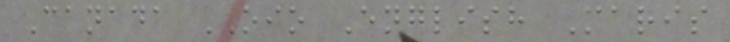Canada OIO English Maris
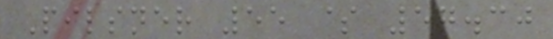Pilsner 55 $ 57.30
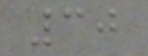30
